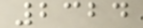2324
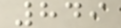849
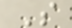S
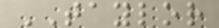TAYLOR
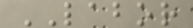LABOR
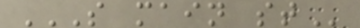S MAIN ST
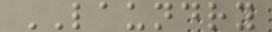LAUNDRY
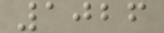1026
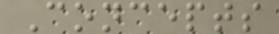Concepts
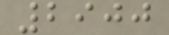2900
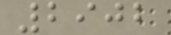2902
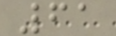61
